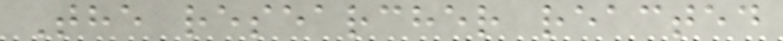The researcher reacted
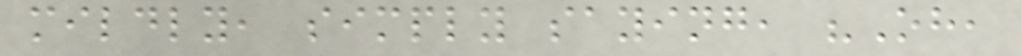mildly, simply saying, "Oh,
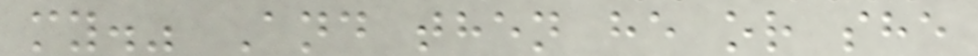my." And then he or she
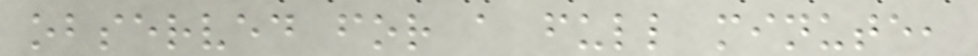observed for a full minute,
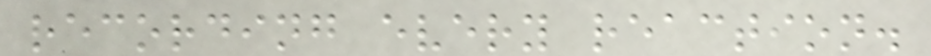recording every reaction.
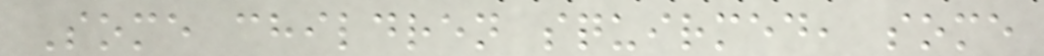Some children squirmed, some
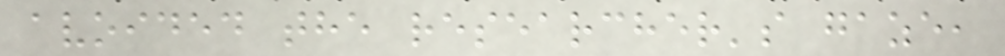avoided the researcher's gaze,
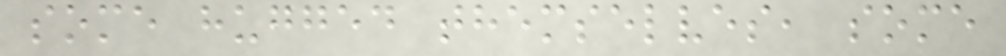some hugged themselves, some
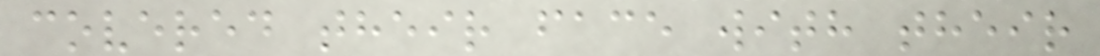covered their face with their
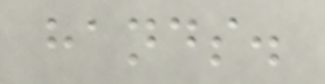hands.
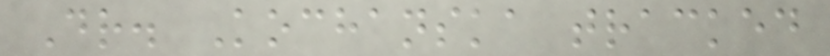Dr. Kochanska tracked
